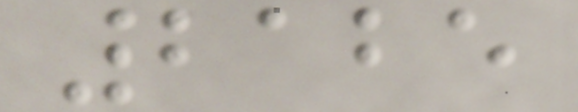2125
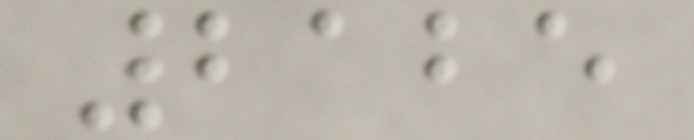2125
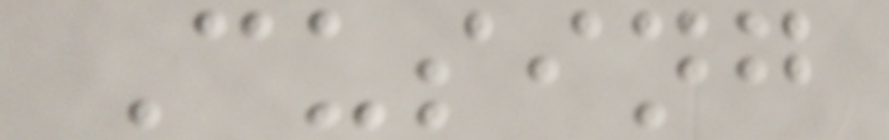Cusing
